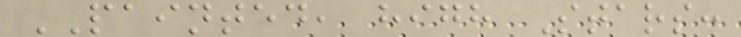PAINTED, high Stars:
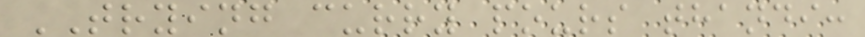TRYING curry pours thandi:
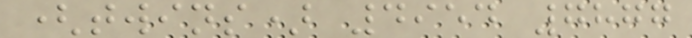(twins) 4954 7877
